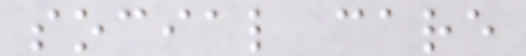social care
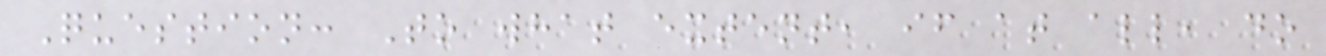Question: To what extent, if at all, do
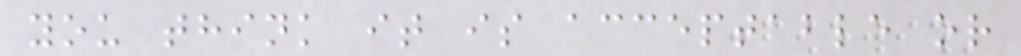you think it is acceptable or
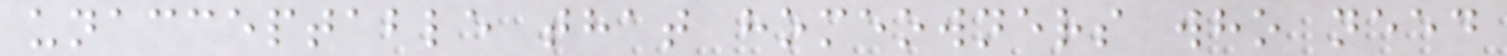unacceptable that homeowners who need
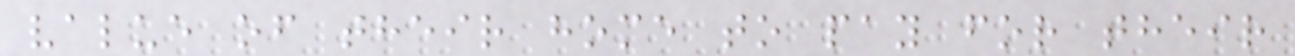value of their home to pay for their
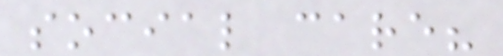social care?
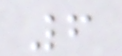6
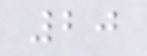20
